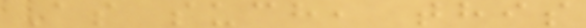As such, this
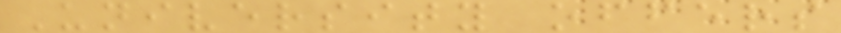University offers
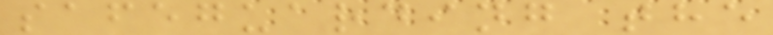safeguarding the
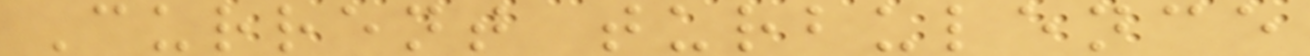Current turbulence
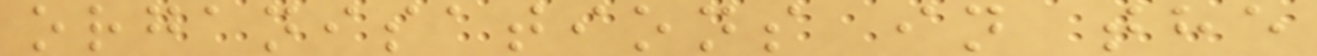organisations in the
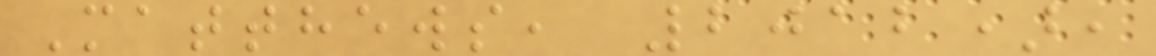Matthews, 2012),
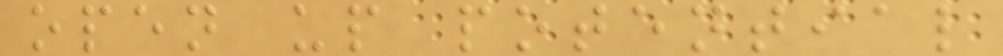open up potential
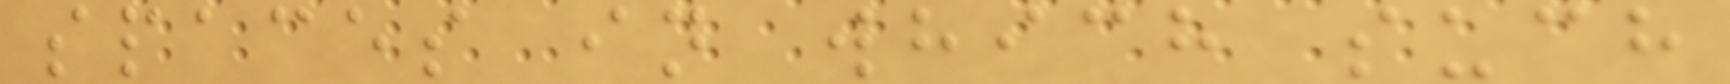spaces in which such
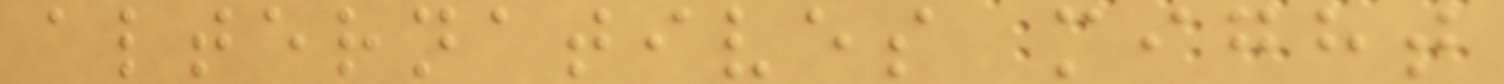alternatives might
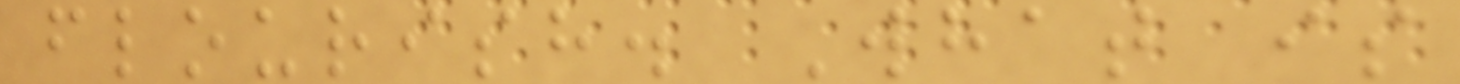flourish. What is
